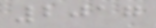2017
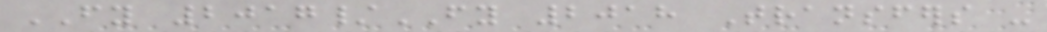FY 2017/FY 2018 Transfers -
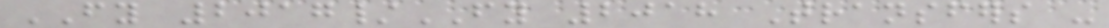FY 2017/FY 2018 Transfers -
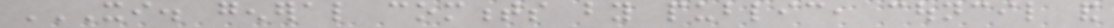XI. GENERAL COMMENTS BY PUBLIC, COUNCIL AND
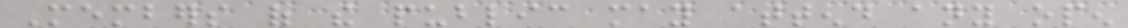Members of the public may attend any open
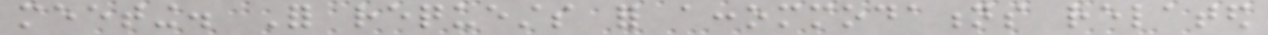meeting. For requests for accommodations related
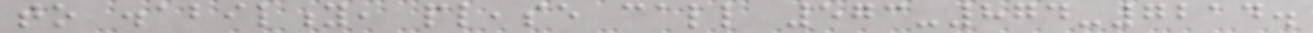to disability, please call 573-874-7214.
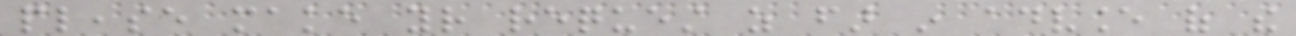please make your request as far in advance of the
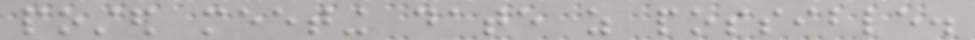posted meeting date as possible.
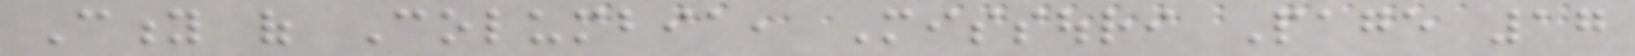City of Columbia, Missouri Page 17
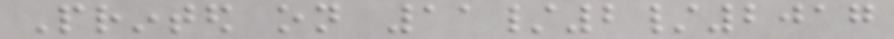Printed on 11/2/2017
